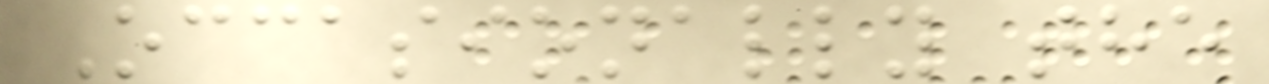Occasionally the
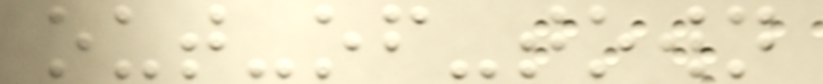out-of-town
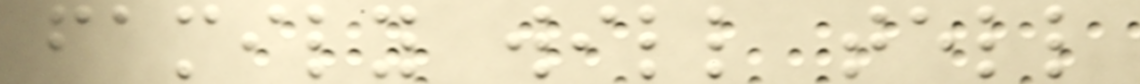family will tell
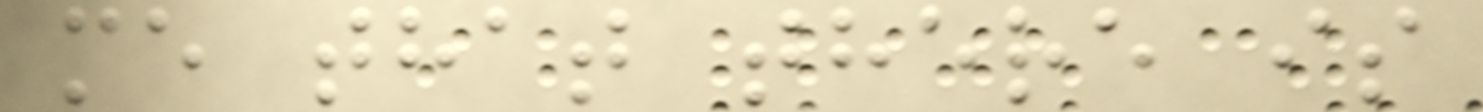me that there is
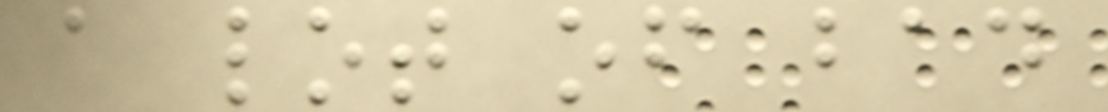a lot of bad
